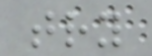try
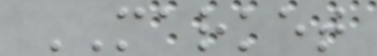MARKET
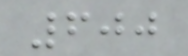600
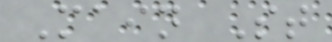Main St
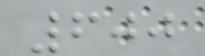600
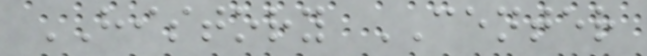HISTORY CENTER
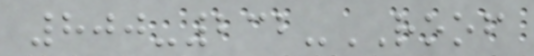800-232-ROOF
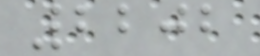2202
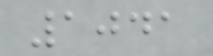1041
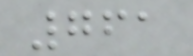761
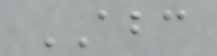ABC
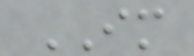IM
